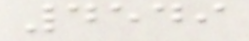4549
